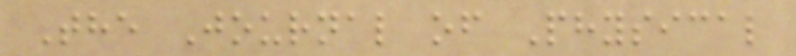The Journal of Physical
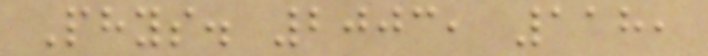Phys. 2003, 118,
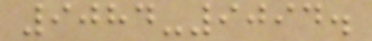9084-9094.
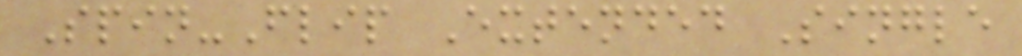Spin-Flip Extended Single
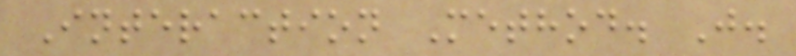Interaction Method. J.
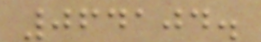064104.
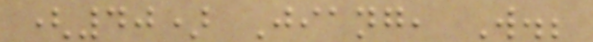(40) Jiang, W.;
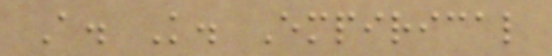A. K. Empirical
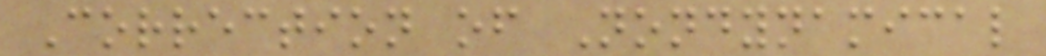Correction of Nondynamical
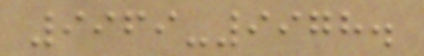9969-9978.
